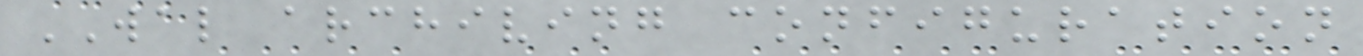WAL archiving configuration
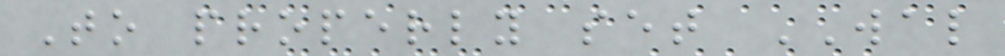To properly set WAL
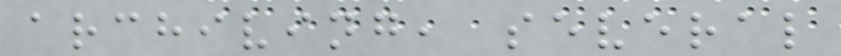archiving, several
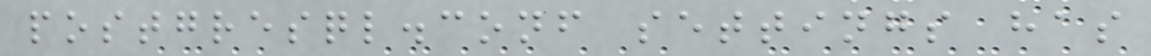postgresql.conf settings has
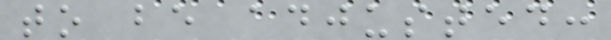to be adjusted:
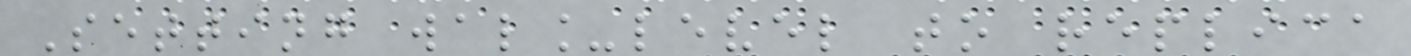Setting wal_level to replica
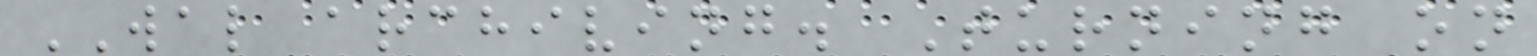WAL archiving. Turning on
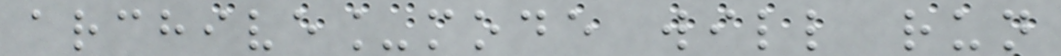archive_mode will run
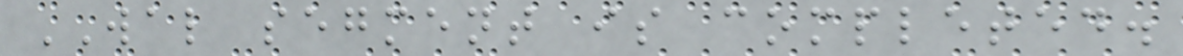WAL segment is completed.
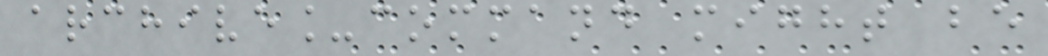archive_command might be
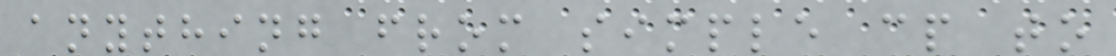anything from simple cp to
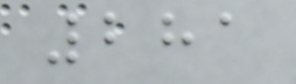281
